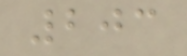203
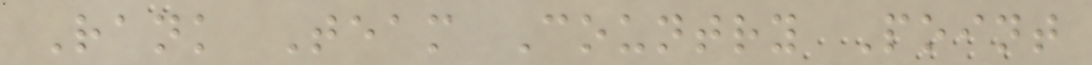Rank Team Country Point
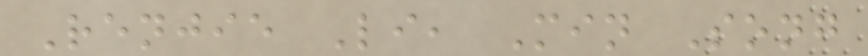Renjie Li, Min Song
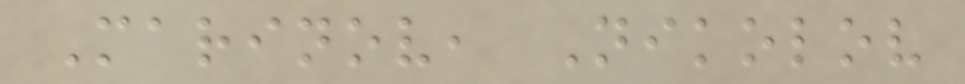Marinov, Nikolov
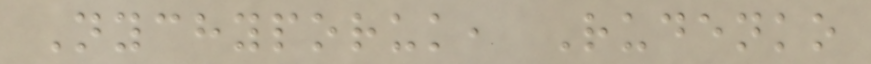Nychyporuk, Rudenko
